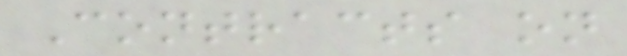Contracts on
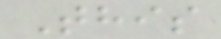This
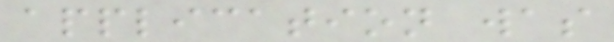application was
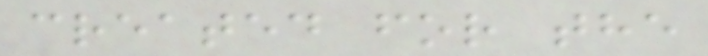created for the
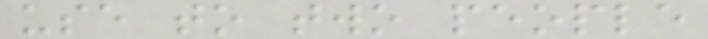use to two people
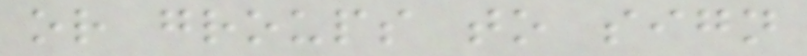or groups to sign
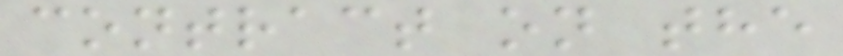contract on the
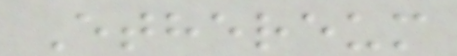Ethereum
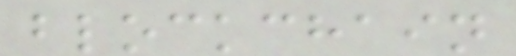blockchain
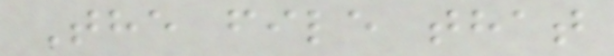The file that
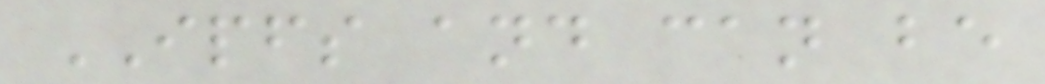IPFS and can be
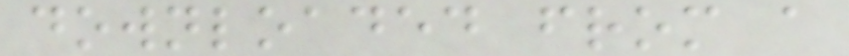downloaded from a
